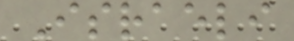Israeli
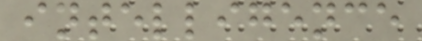intelligence
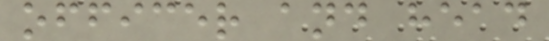officer and head
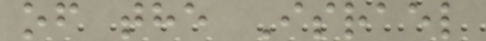of the Israel
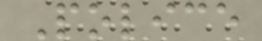Police
